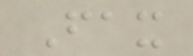Fax
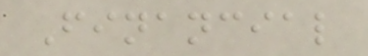Financial
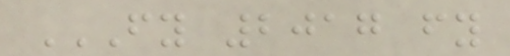FY 2017 FY
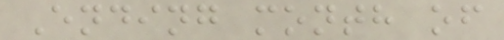Ending month of
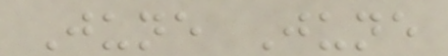June June
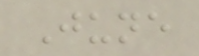June
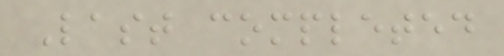Last completed
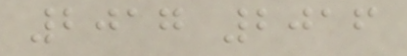2017 2016
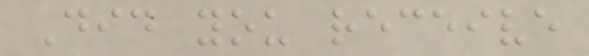Did you receive
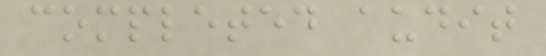completed audit
